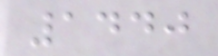1440
